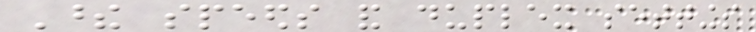These speeds and duplex settings
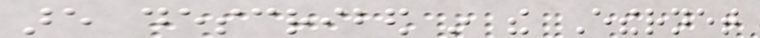are described in the Ethernet
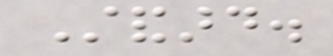Standard.
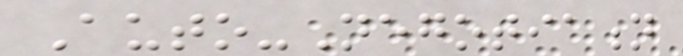Auto-Negotiation
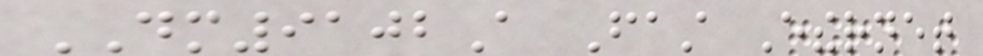DM9102A Fast Ethernet
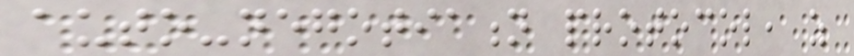auto-negotiation protocol, as
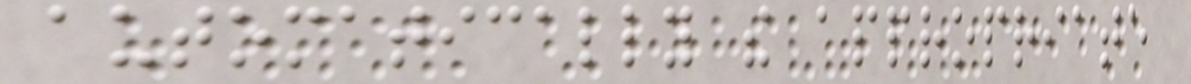automatically the appropriate
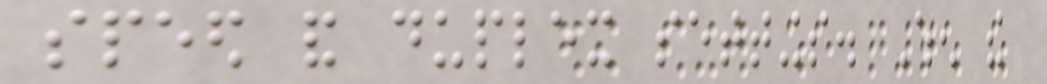speed and duplex settings. When the
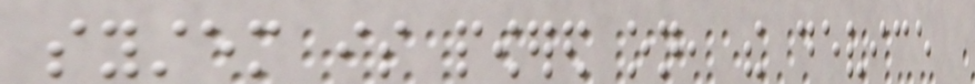system is powered on, the device
